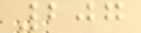207
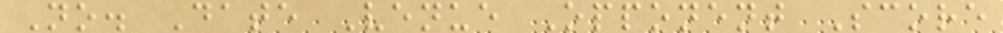No. Date Venue Opponent Score
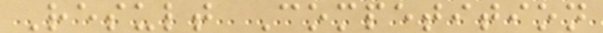Result Competition
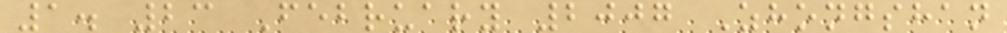1. 23 February 2007 Zhongshan
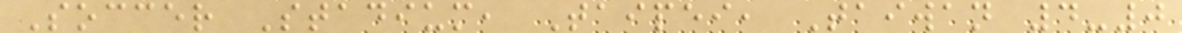Soccer Stadium, Taipei, Taiwan 4-0
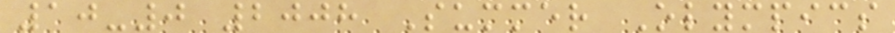10-0 2008 Summer Olympics
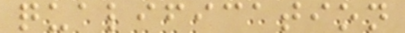qualification
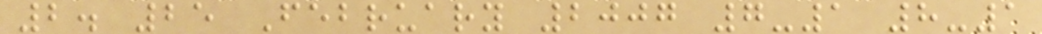2. 25 February 2007 7-1 8-1
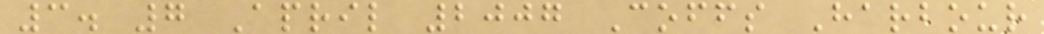3. 7 April 2007 Coffs Harbour
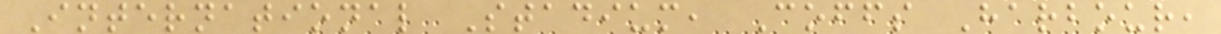International Stadium, Coffs Harbour,
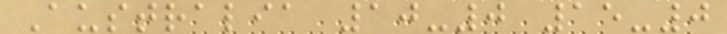Australia 10-0 15-0
